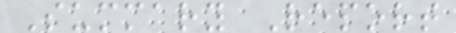Summary Report
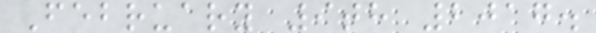February 9th 2017.
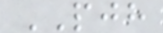PJH
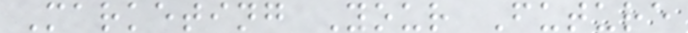Marketing Your Future
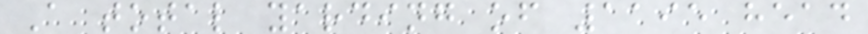A total yarding of 1195 head
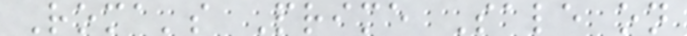Roma's Prime Sale on
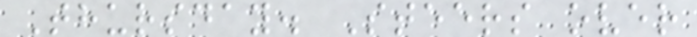Thursday. Steers over
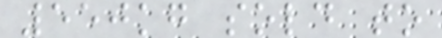550kg sold to
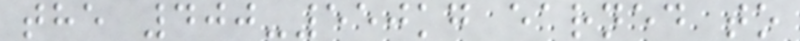the 400-550kg earned to
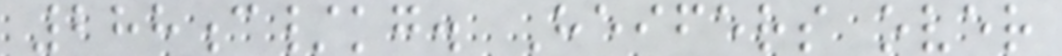288c/kg. Heifers over
